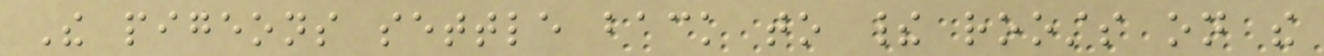The pigeons settle back to their roosts on the
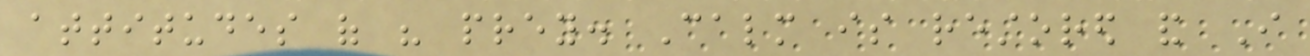attitudes of his prey. Calm is restored and I
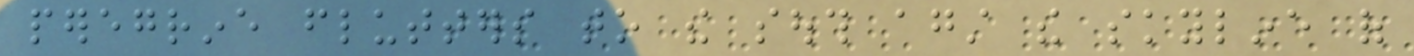peregrine flutters to the south against the skyline of
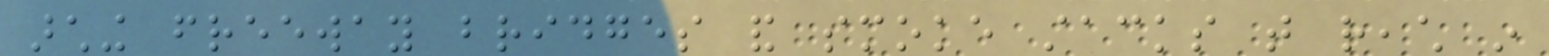arching freeway bridges and smoke stacks that reach in
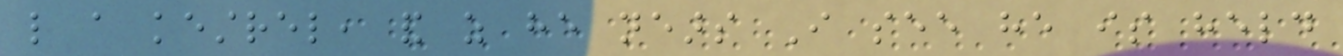like a kestrel, and as he nears I see he is held
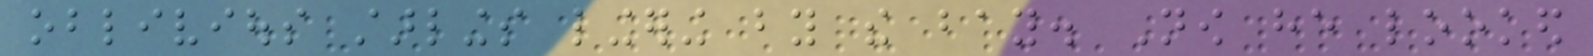oblivious starlings lingering by the bay. Now he looked
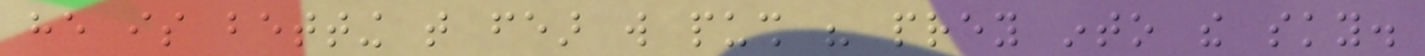he is betting that fear will push his prey into the sky.
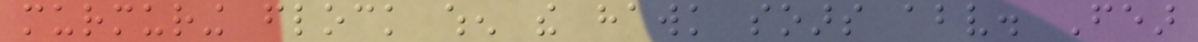murmuring flock when the hawk soars above. Fear
